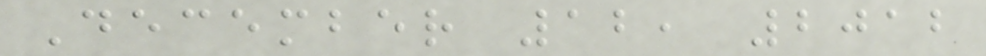December 12, 2012
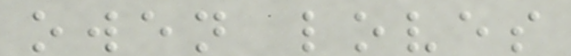owen loves
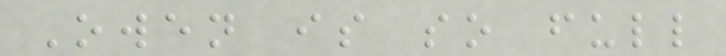Owen is so full
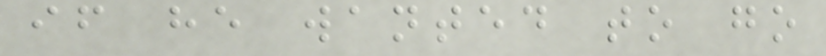if he wanted to go
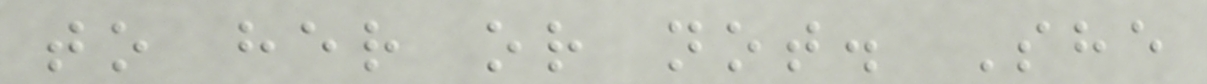to her or not. She
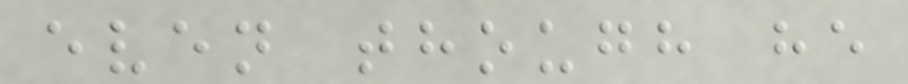even though he
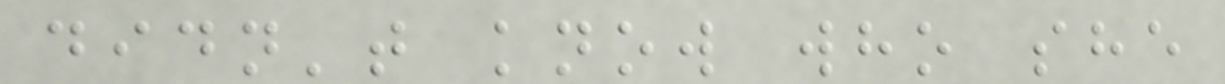didn't know who she
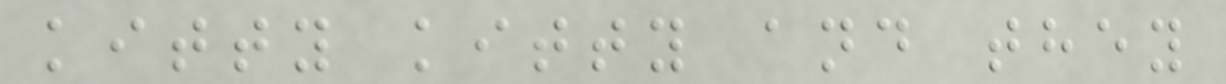kitty kitty and they
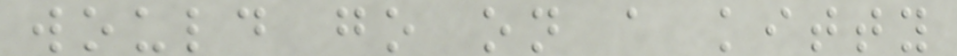would go on a kitty
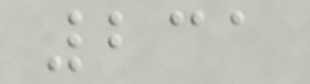231
